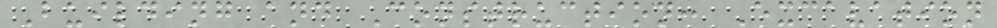Building and Construction: Excavation
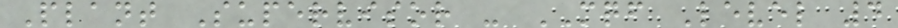Plant Supervisor - MQF Level 4
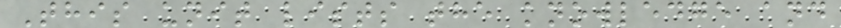This unit lists the knowledge and
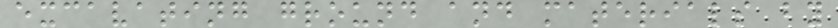excavating ground and materials by
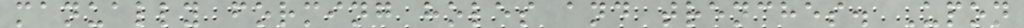manually forming holes and trenches. Upon
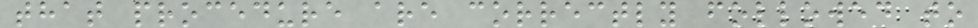that procedure are correctly followed to
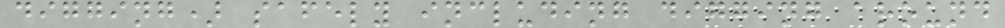digging) safely including digging around
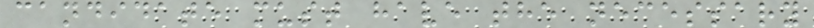candidate must have the necessary
